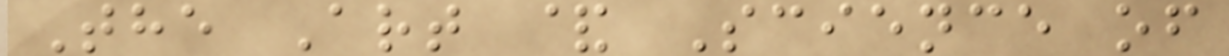The Art & Science of
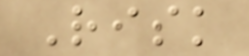Risk
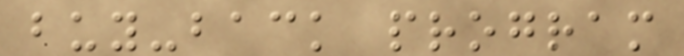buy-back program
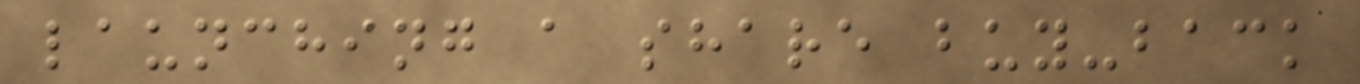launching a share buy-back
